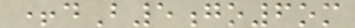+dB5go6om
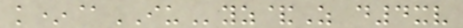k*@IUyz&Z d4xv
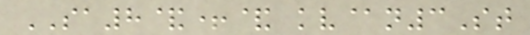SA8&+& kv@n3St
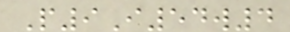P9I54w4
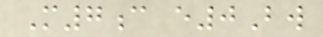M7c e0Bw
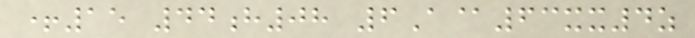+15 44h08 6A@63xx4z
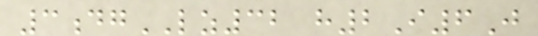3dgLZ32 h2I6J
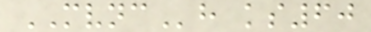MVNCh ks60
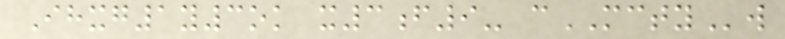Ihxg1y3ok x3f9- cMCTYw
